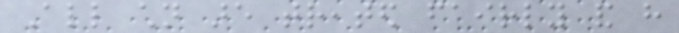All children are treated fairly and have
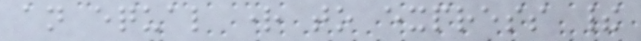an equal right to express their
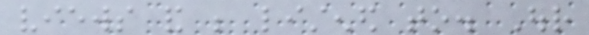views and be listened to. Our
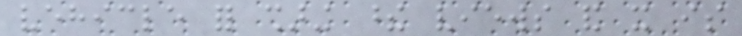vehicle for sharing these views and it is
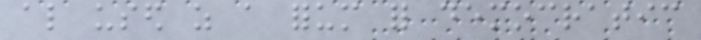also used as a forum for democratic
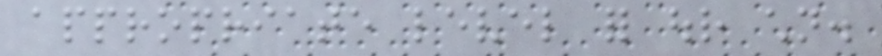appropriate level for our children.
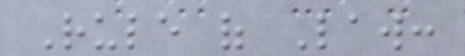Rule of Law:
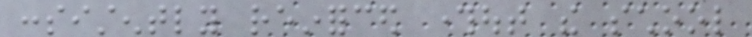consistently reinforced throughout the school
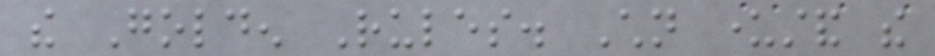the Golden Rules. Children understand the
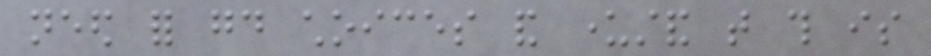need for good choices and understand that this is
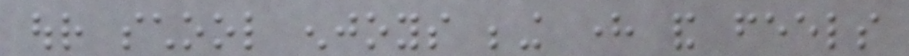our school enjoys being here and feels
